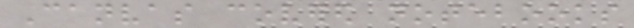Canvas covered notebooks
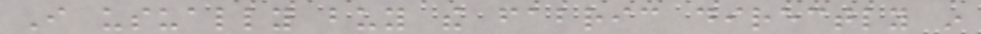I usually buy the fabric directly in
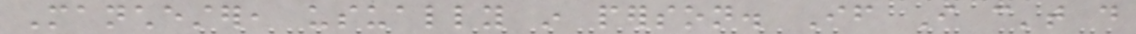Manchester, usually in person. If I can't do
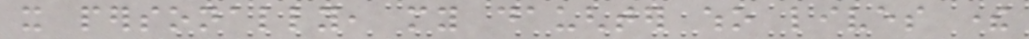it personally, my daughter who lives there
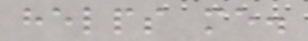helps me.
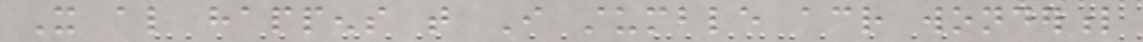It also happens that I stumble across wonderful
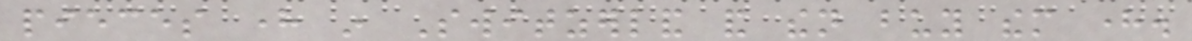pieces here in Switzerland and then buy them here.
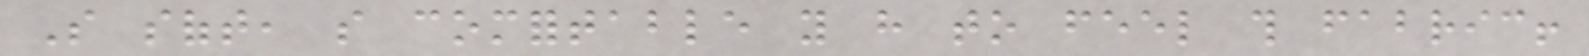So soft, so comfortable you have to feel this fabric!
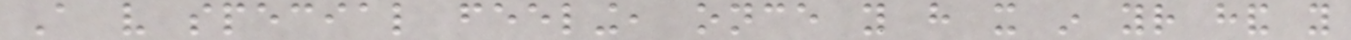A very special feeling, once you have it in your hand you
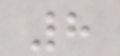8
